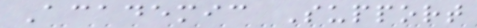Academic Support
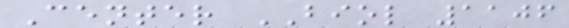Center BIOL 1106
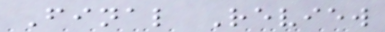Final Review
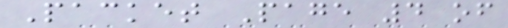Packet Page 4 of
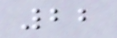22
